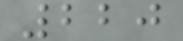220
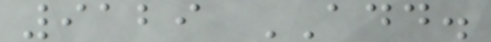9129 ADD.
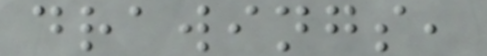drawings,
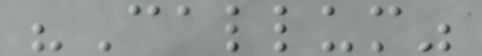"Callum"
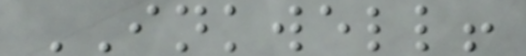INKWELL!
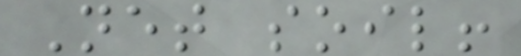Net soil!
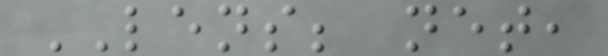LENS; net,
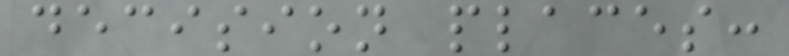decision places:
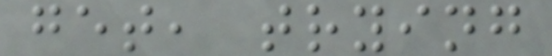get, trying
